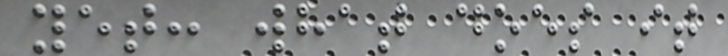yet: what does it
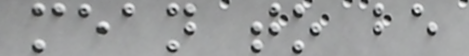mean to be
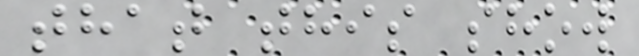that this show
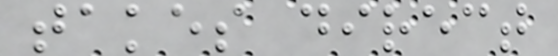takes direct
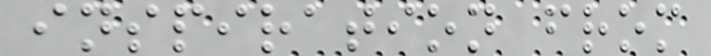inspiration from
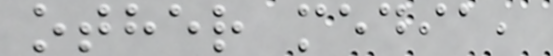other media,
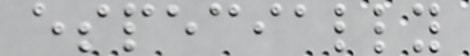especially
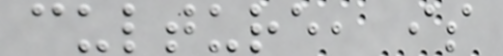culture, is
